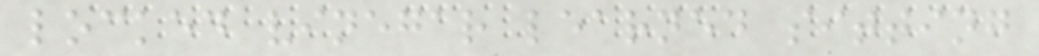locked vinegar learned sitting
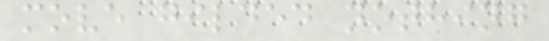move gilded nothing
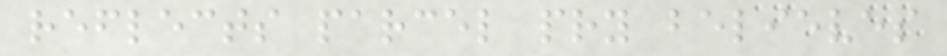reflects parcel pry believes
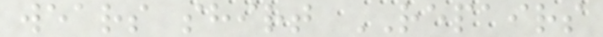wears shirt REPAIRS
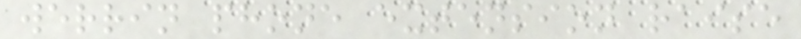werrin phone extension raise
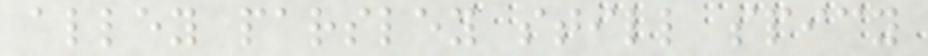alley parsley still spicy
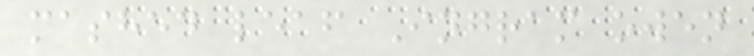mashed leaf Ingram owen
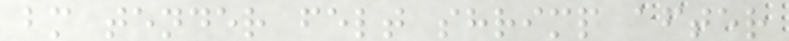bm tender felt shrimp after
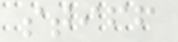stiff
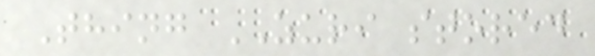Thing ZURI stored
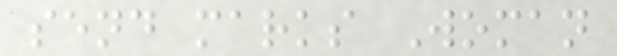send marks Woman
